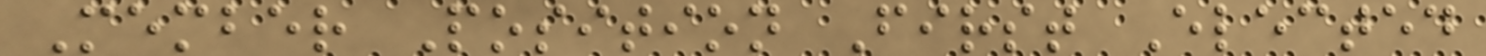Member Position First Elected
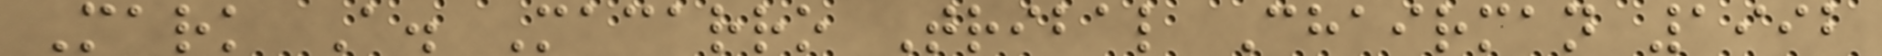Mark A. Macarro Tribal Chairman 1992
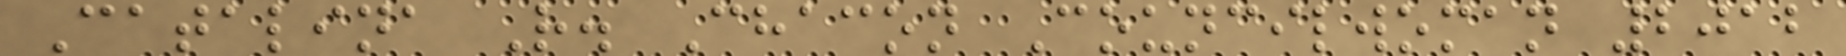Catalina R. Chacon Councilwoman 2012
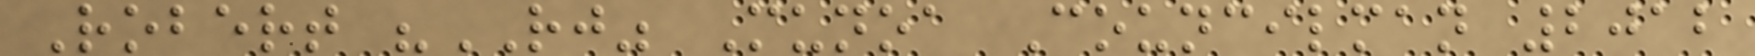Robert "RJ" Munoa Councilman 2012
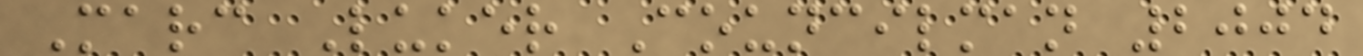Marc Luker Councilman 2004
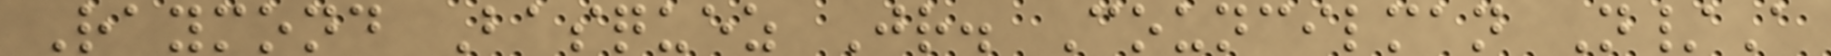Raymond Basquez Jr. Councilman N/A
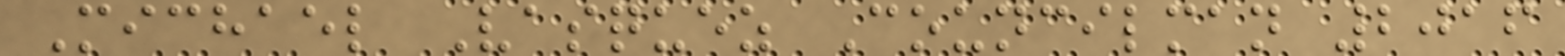Michael Vasquez Councilman 2016
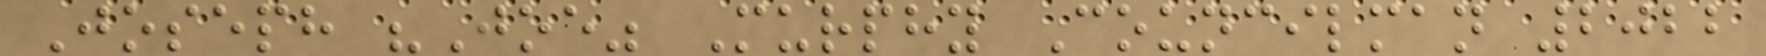Joseph "Joe" Murphy Councilman 2022
